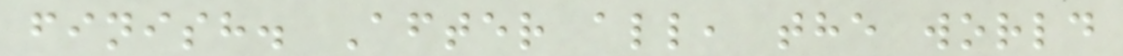finish. After all, the world
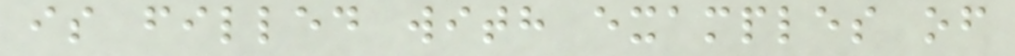is filled with examples of
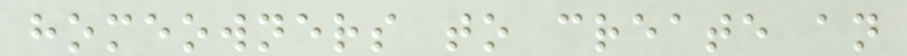homeowners to create an
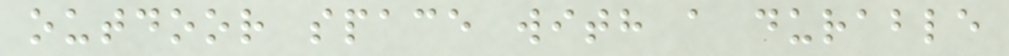outdoor space with a durable
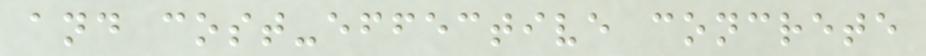and cost-effective concrete
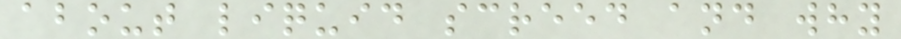about liquid screed and why
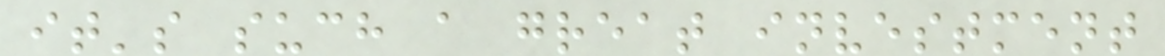it's such a great investment
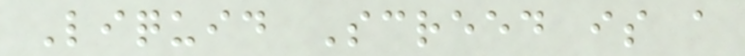Liquid Screed is a
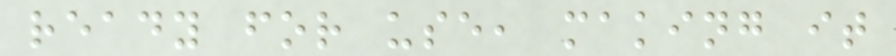ready for use, making it
